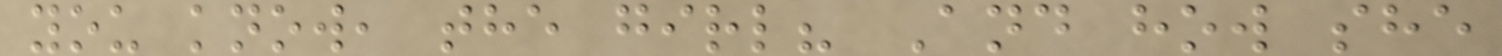you know, the girl? And how she
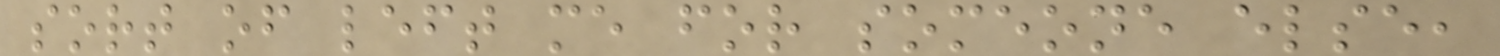sort of left me for someone else,
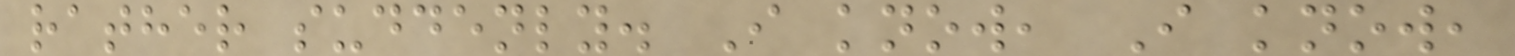rather suddenly. I know, I know,
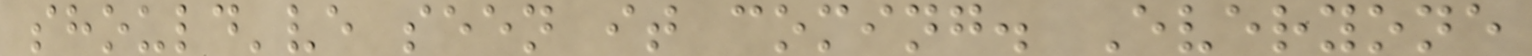should've seen it coming. Everyone
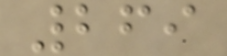269
